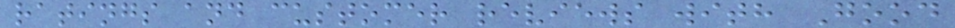ratings and customer reviews with Good
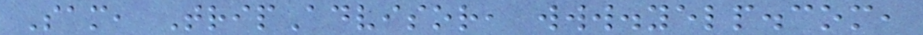Sam, TripAdvisor, www.yelp.com,
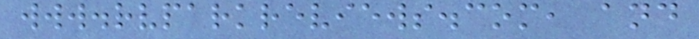www.rvparkreviews.com, and
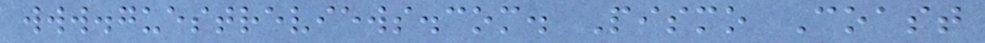www.guestreviews.com. Pismo Coast
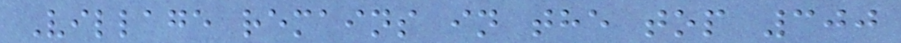Village remains in the top 300
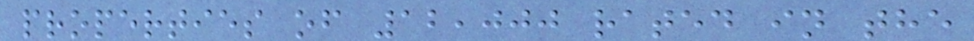properties of 12,000 rated in the
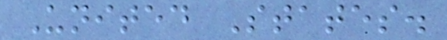United States.
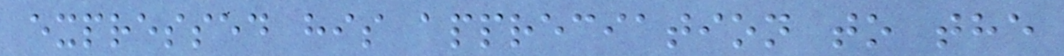expressed his appreciation to the
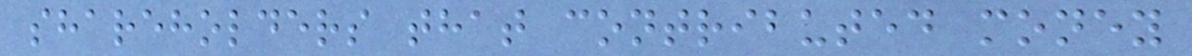shareholders that contributed money
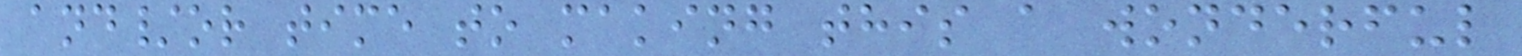and/or time to making this a wonderful
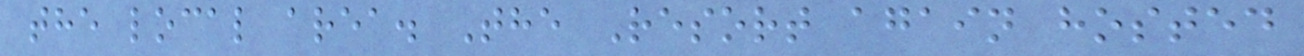the local area. The Resort again hosted
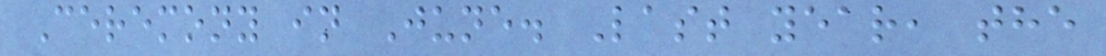Ceremony in June. Last year, the
